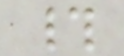#
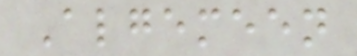Algemeen
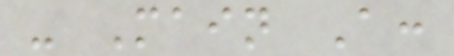- Main A:
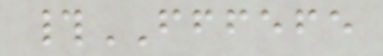#FFFEFE
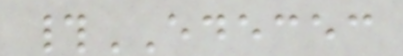#EDECEC
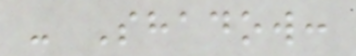- Shadow:
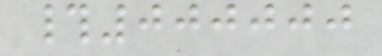#000000
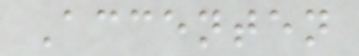Accenten
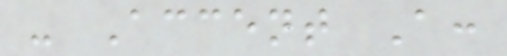- Accent A:
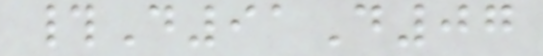#D91D07
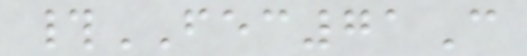#FEC71C
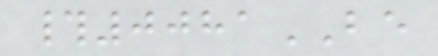#0081BE
